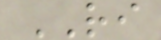RI
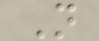N
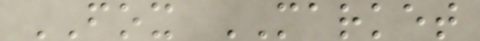FOX MARKET
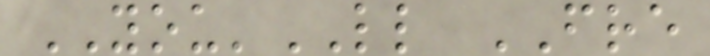YOU'LL FRE
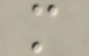m
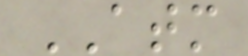ATM
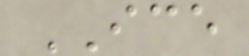ICE
